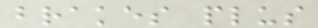brakes plus
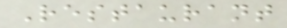Restaurant
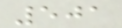501
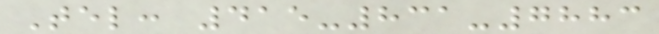Tel: 415-831-7883
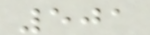501
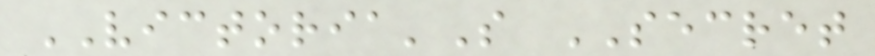VICTORIA'S SECRET
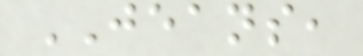JEANS,
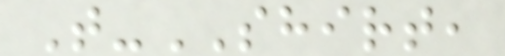T-SHIRT,
